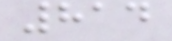814
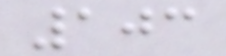103
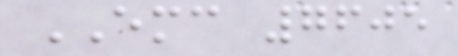EMC 7605
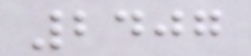2407
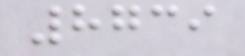8739
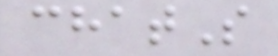chatS
